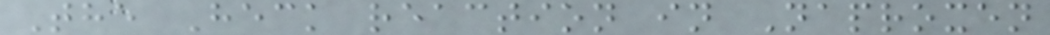The Heck reaction in Naproxen
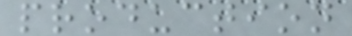production
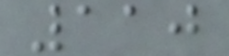110
